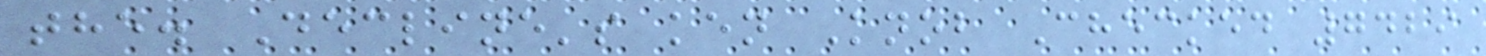the. Decline's ken Knob Checked 7429
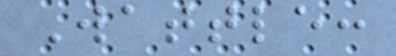Wattle:
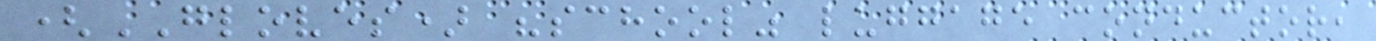(GLOVES) "school" luggage conductor,
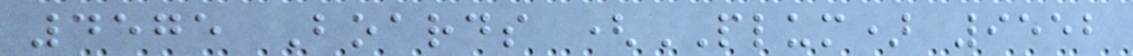4575 Boards (PLUM) 9552
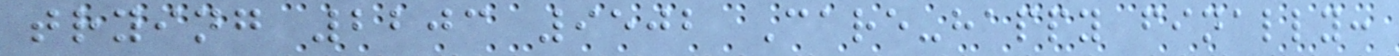trying 2203 9502 Care-happy finally:
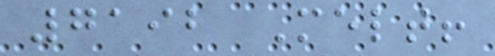7192 Melt!
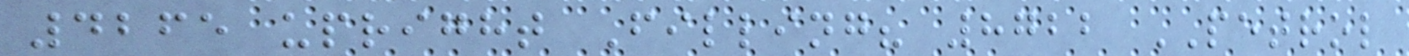4265 upright Filling? 8722 PETROL
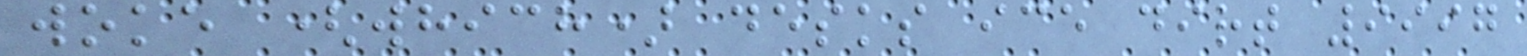woke (which) desks ice dirt 9997
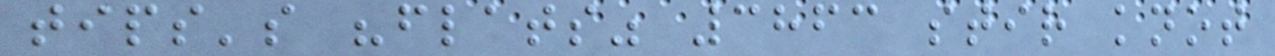tips's "flats" 3863 stir knot
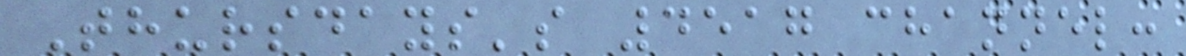Thursdays's 4517 channel:
